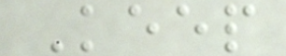Keep
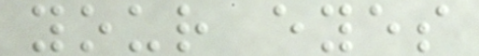your eyes
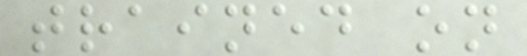trained on
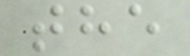the
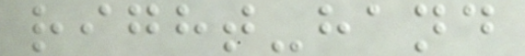right-hand
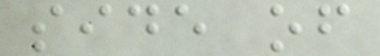side of
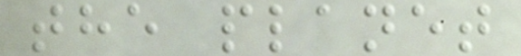the planet
